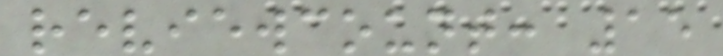reviewcount: 15
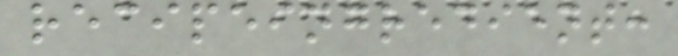recipeingredient:
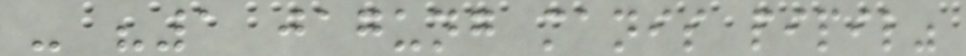- "1 jagung manis pipil"
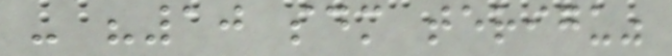- "10 sdm terigu"
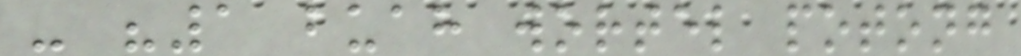- "1 buah wortel potong
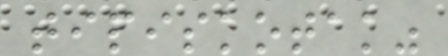tipiskotak"
